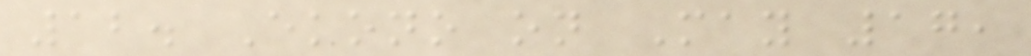12. Ekono on May 17,
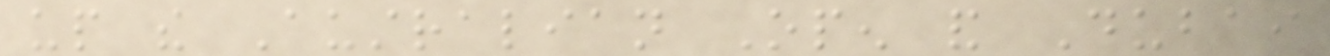up the Australian Open and Dubai
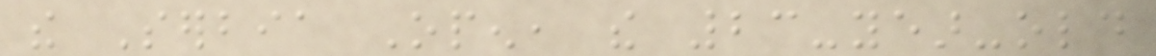the Serbia Open, the 23-year-old
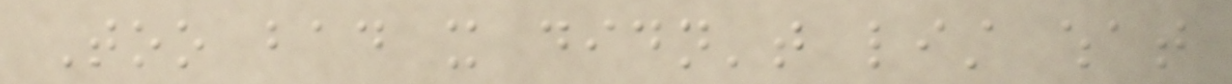Too bad it didn't list what
